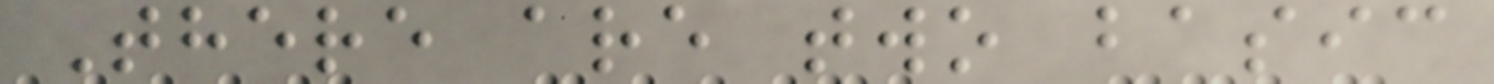There are two basic
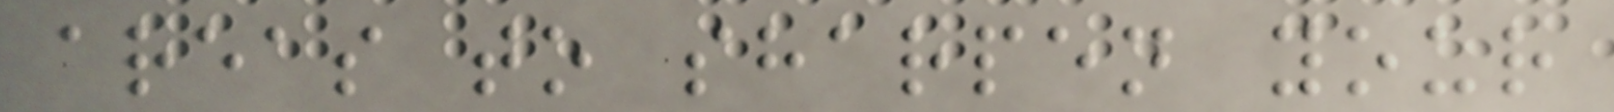areas to sharpen your
